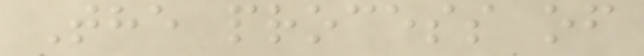The process of
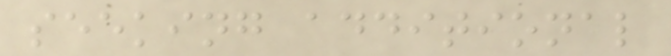seeking additional
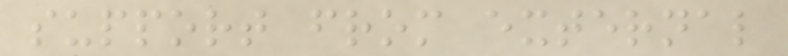support from external
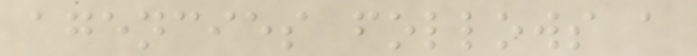agencies follows a
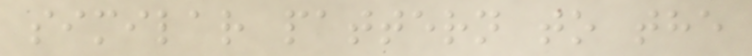similar pattern to the
